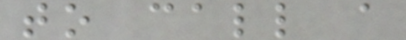to call a
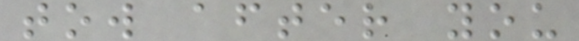tow after you
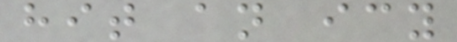hit an icy
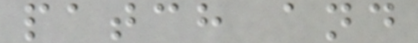patch and
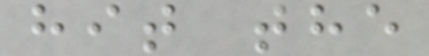hit the
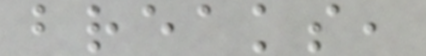breaks,
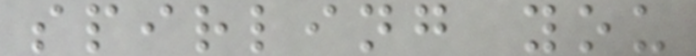spirling you
